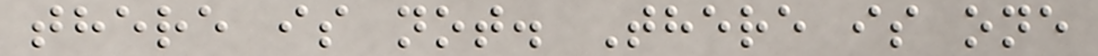there is not. There is one
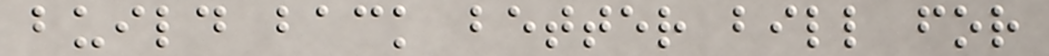build back better bill for
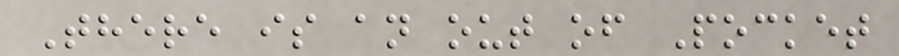There is an out of Pocket
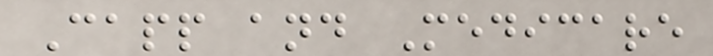Capp and Medicare
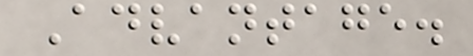Advantage.
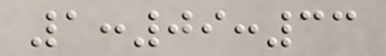1:09:33
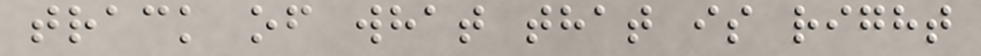track of what that is right
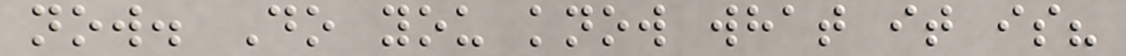now. Do you know what it is?
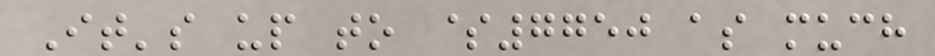It's up to $7750 as much
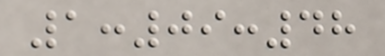1:09:48
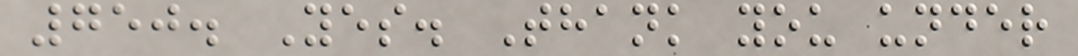750. Yes. Thank you under
